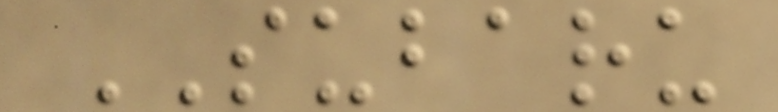SUBARU
